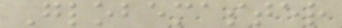Globemaster
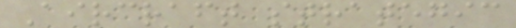Aircraft strategic
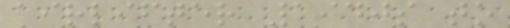airlifter 1940s to
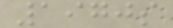1970s
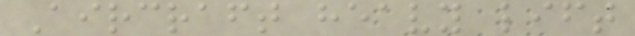Aircraft heavy lift
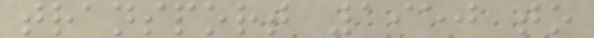transport 1950 to
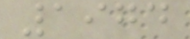1974
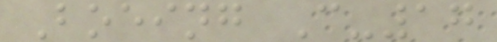Boeing C-17
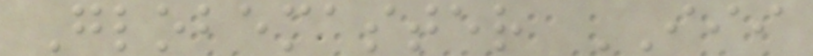Globemaster III
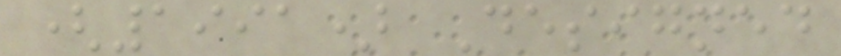(1991) Designed
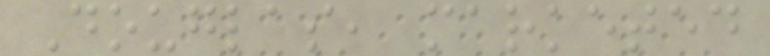Douglas, marketed
